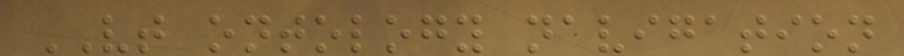VT ontology navigation
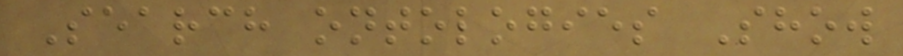Search ontologies Show
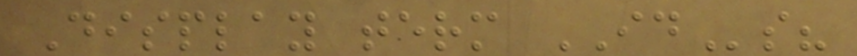Display term IDs?
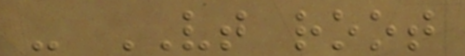- VT root
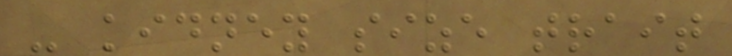- kidney size trait
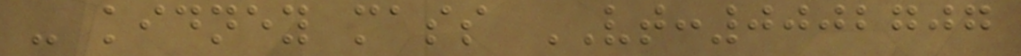- kidney mass VT:0002707
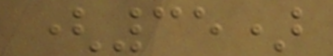(35)
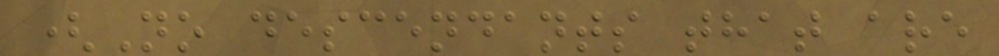(No descendants that are
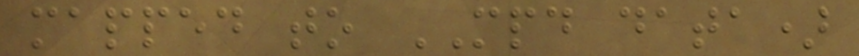mapped to MPD data)
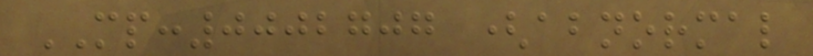MP:0002707 (abnormal
